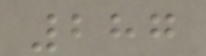287
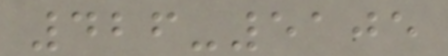426-5105
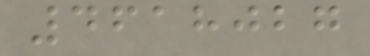4618027
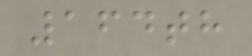164th
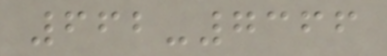662-7366
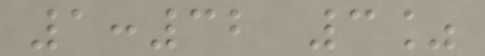1:32 3%
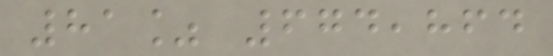81% 674,864
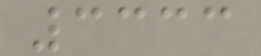3333
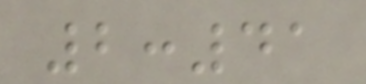2:41
